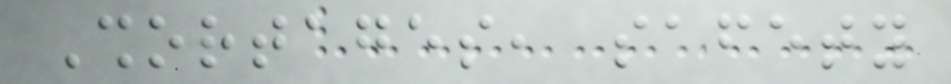Shortages, safety
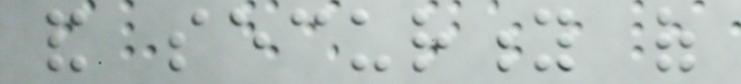and security of
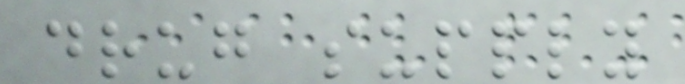drug supply
